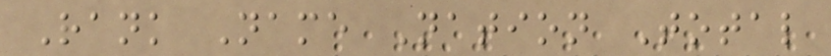Rank Name Nation Total
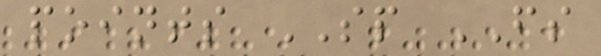points SP FS
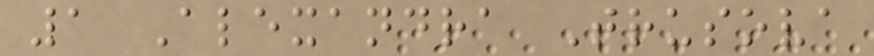1 Alexandra Trusova
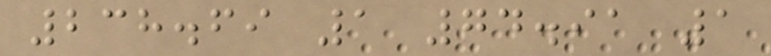238.69 1 74.91 1
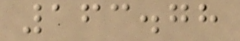163.78
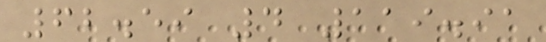62.59 4 119.91
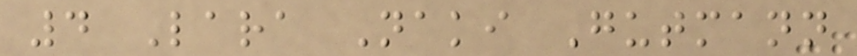4 Lara Naki Gutmann
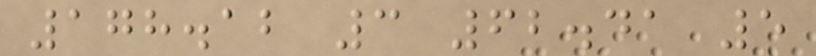178.12 3 62.41 5
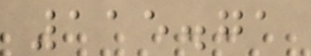115.71
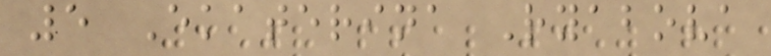5 Ekaterina Ryabova
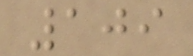109
